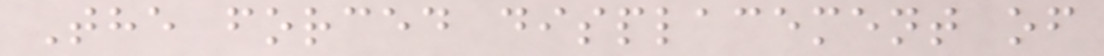The forced displacement of
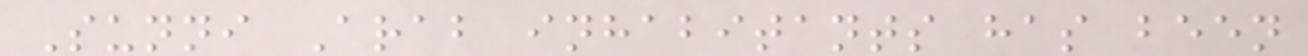Sunni Arab inhabitants has been
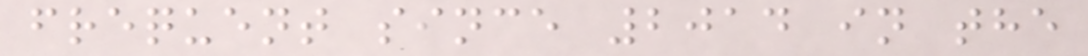frequent since 2014 in the
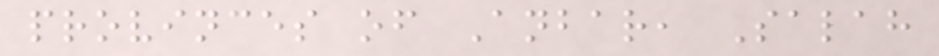provinces of Anbar, Salah
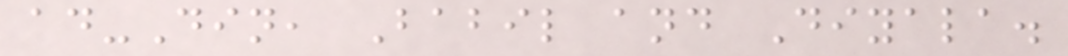ad-Din, Babil and Diyala.
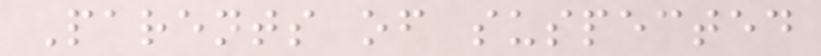Parents of suspected
